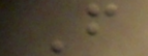F
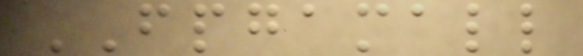FPGAMALL
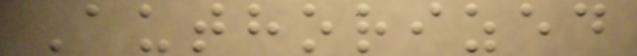Authorized
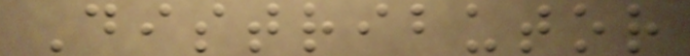Distributor
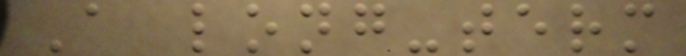A long-term
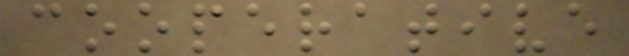cooperative
